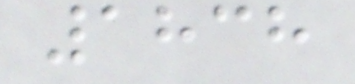1838
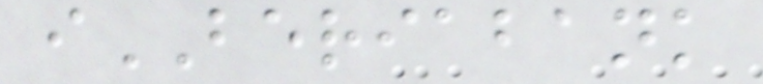iBERIABANK
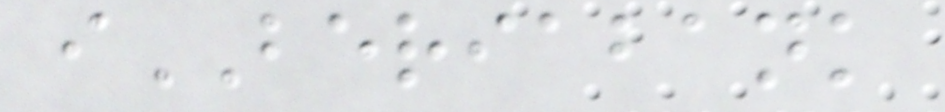iBERIABANK
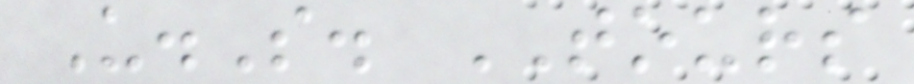U.S. TOURS
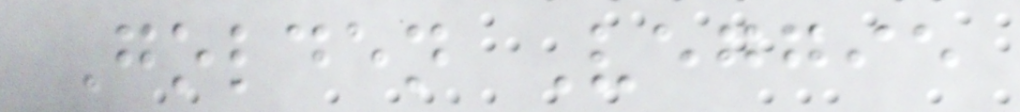Golden Veggie
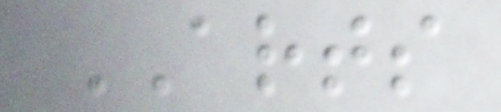ARTS
